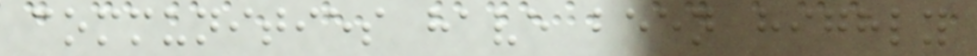communities have been highly
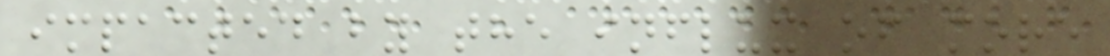impacted by the influx of more
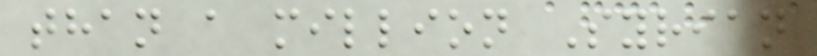than a million Syrian
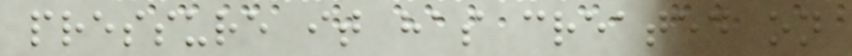pressure it has created on
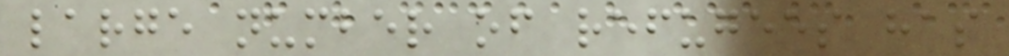large number of refugees has
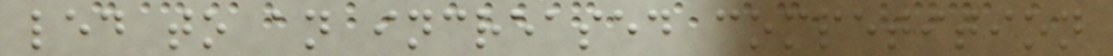led to an increased competition
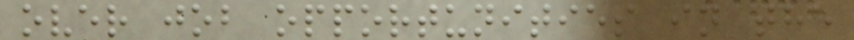over job opportunities in the
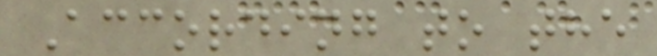According to the
